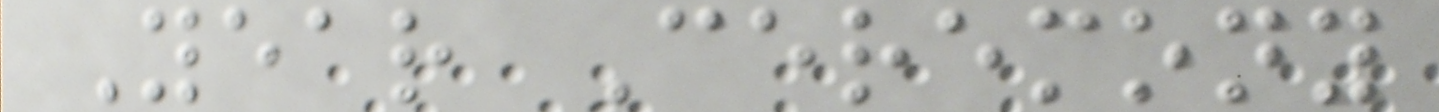Year Ceremony
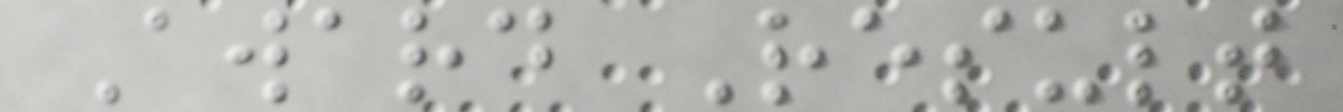Award Result
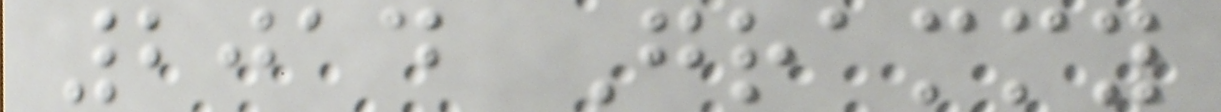2014 Grammy
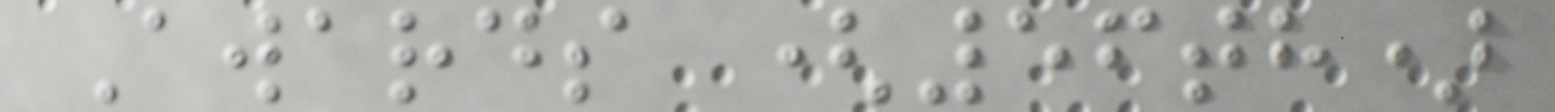Awards (56th)
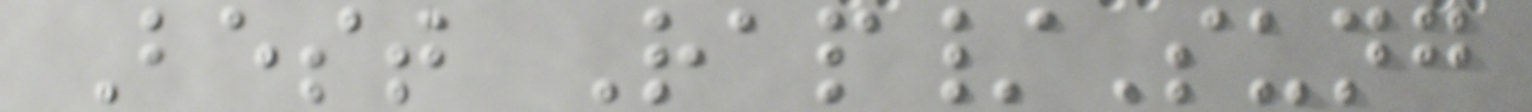Best Rap/Sung
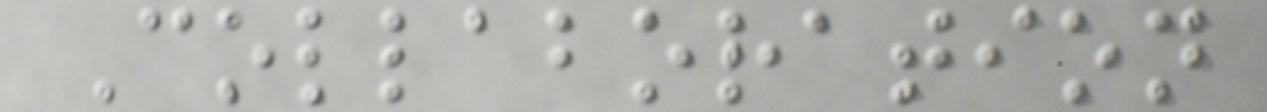Collaboration
